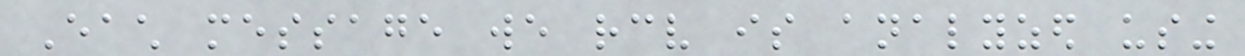Each message we receive is analyzed using
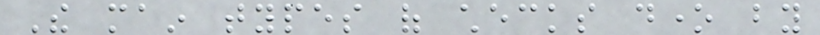The main types of checks done by
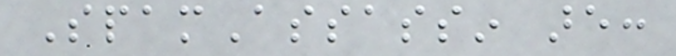SpamAssassin are:
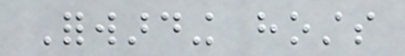Forwarding hosts
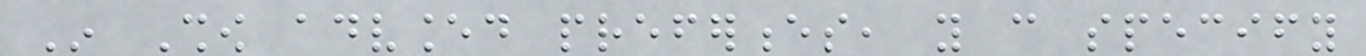In Show advanced preferences, you can specify
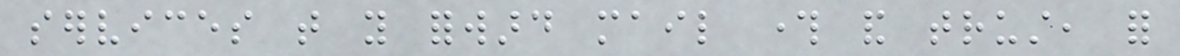services that you forward mail through and trust, for
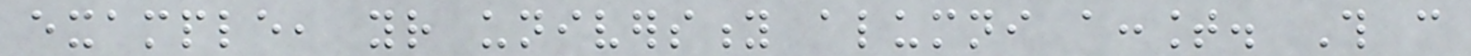example, your university alumni account. This can
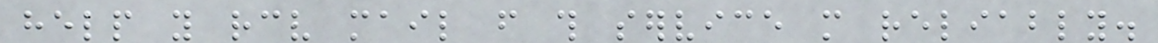help you receive mail from this service more reliably.
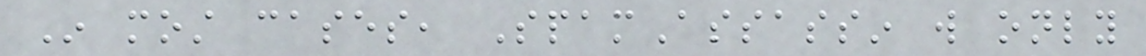In most cases, SpamAssassin will only
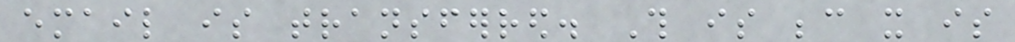email is transferred. This is because it is
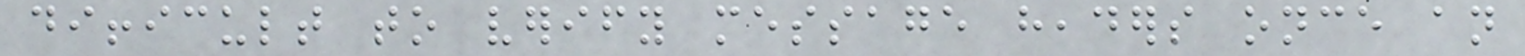difficult to verify message headers once an
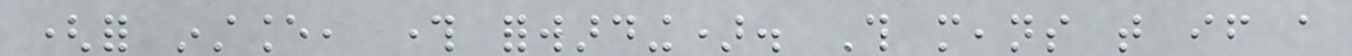(for instance, through forwarding). This means that if a
